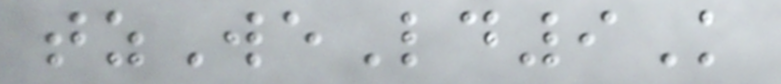tzWeLd9K
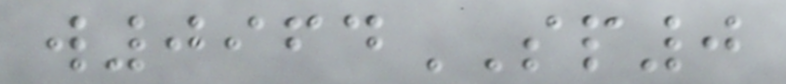w0964SP0
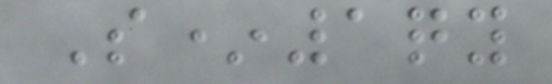S*1qy
